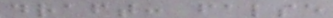draft: false
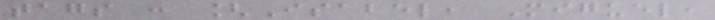tags : [Isabel, Miguel,
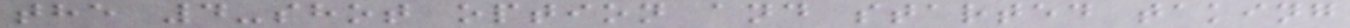the 4-shot option and started taking
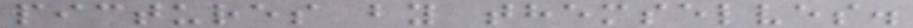pictures by themselves.
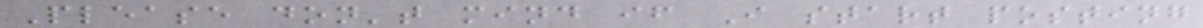Please don't mind if I start posting
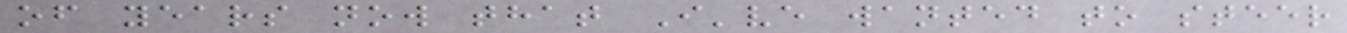of years now that I've wanted to steer
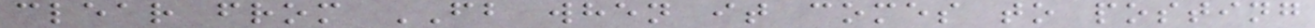clear from FB when it comes to posting
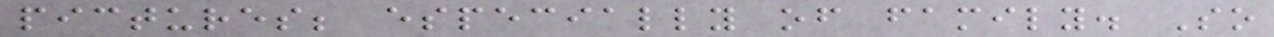pictures; especially of family. So
